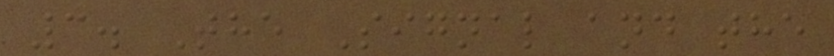3. The Signal and the
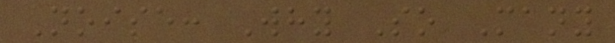Noise: Why So Many
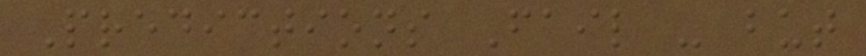Predictions Fail - but
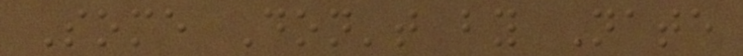Some Don't by Nate
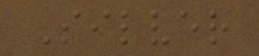Silver
